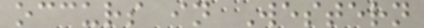occurs in Western
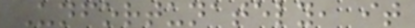Unfortunately, it
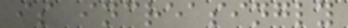is increasingly
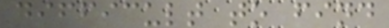difficult to find
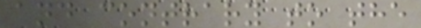and contrary to the
